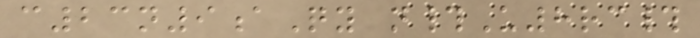c23n9aQy n#U8rc#
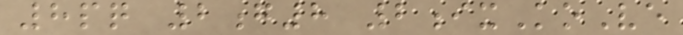8pq 2g8 2ixKoVe
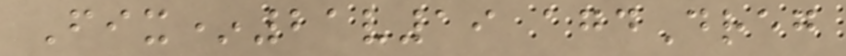Fix*21v19 agdDreg
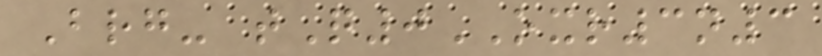Brg- tQ0OXR3n3
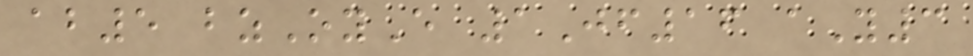ab5 bzOyE 1Jf16 aY3
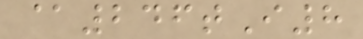@246tI8
